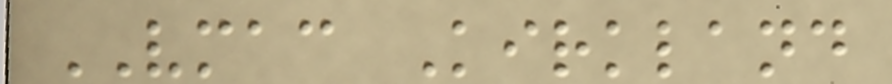VMAC Kirkland
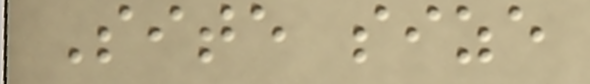Site size
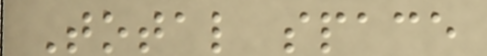Total space
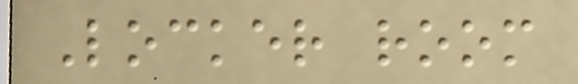Locker room
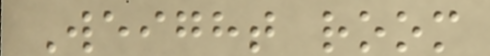Weight room
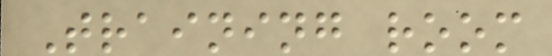Training room
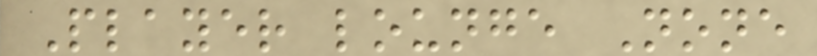Player lounge None
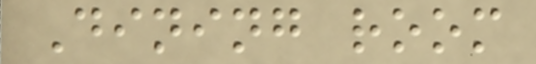Dining room
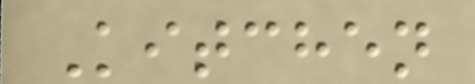Kitchen
